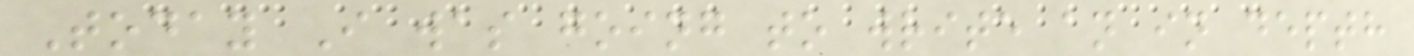Today I was going to write an in depth
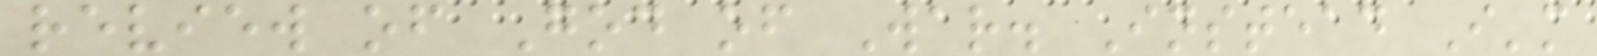review of God of War. Instead I'm
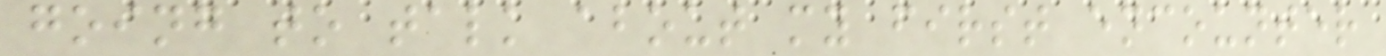going to talk about my first encounter
